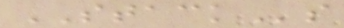STACKs
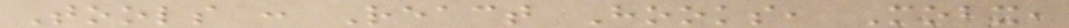Tools : React Hooks, Mobx,
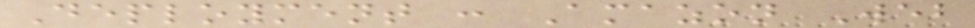Deployment : Amazon Web
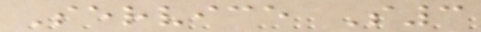Service S3
